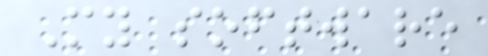My software
